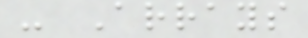- Arrays
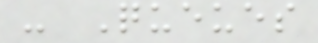- Queues
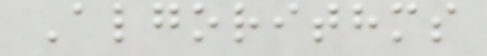Algorithms
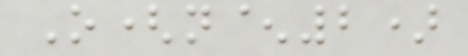O(n^2)
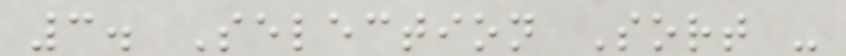3. Selection Sort -
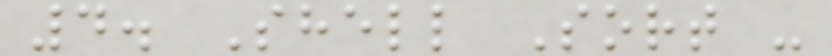4. Shell Sort -
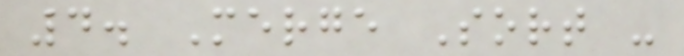4. Merge Sort -
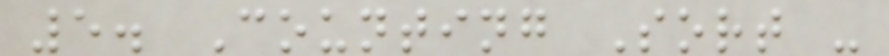5. Counting Sort -
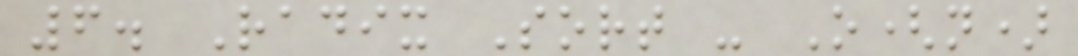6. Radix Sort - O(n)
